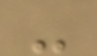-
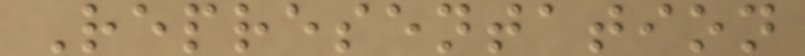Representation
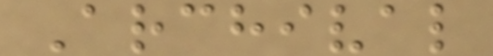Archival
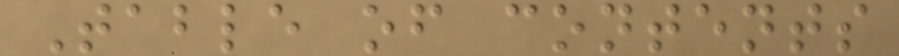Table of contents
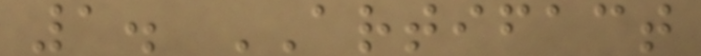1. ARTIFACT
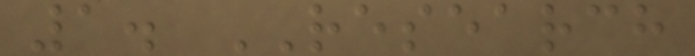1. RESEARCH
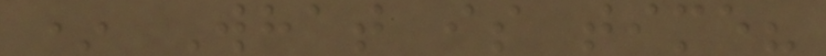* What is time?
